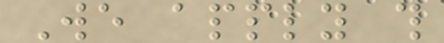We apply this
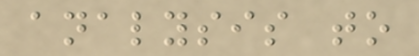analysis to
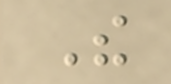The
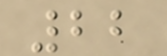22
